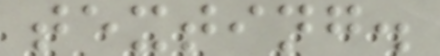texting.
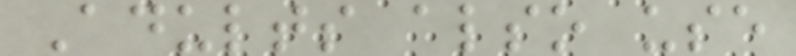Adults also use
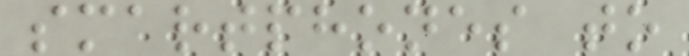smartphones to
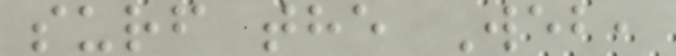surf the Web,
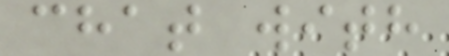chat with
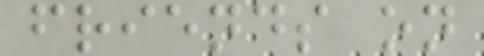friends on
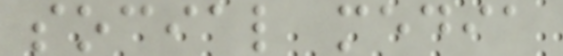social media
